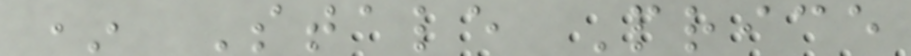* Stale Price
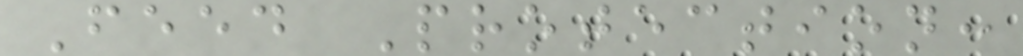Feed Protection:
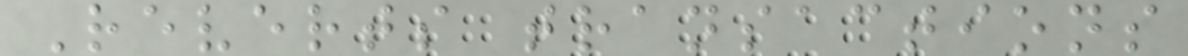Reverts transactions
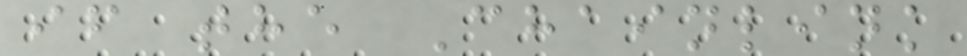if the Chainlink
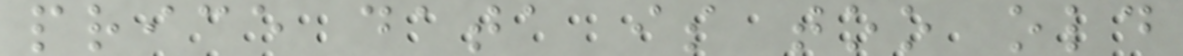price data is too old
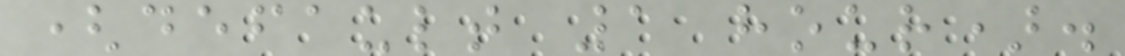(default 1 hour).
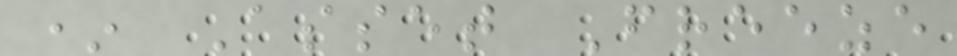* Asset Freeze
